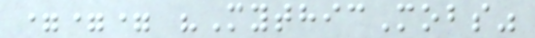=== "MythicMobs"
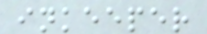inkeeper
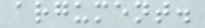argument.
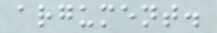argument.
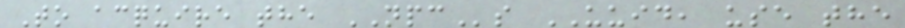To acquire the NPCs UUID, use the
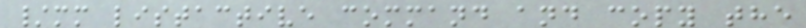/mm listactive command and copy the
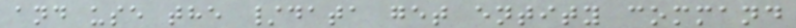and use the /data get entity command
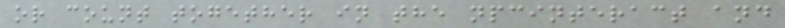or count together in the npcinteract and
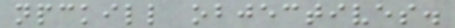npckill objectives.
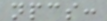npcs:
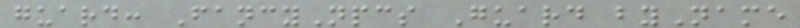guard: FancyNpcs Guard byName
